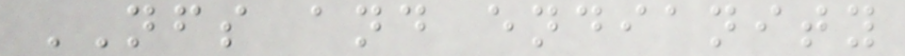NFS and endianity
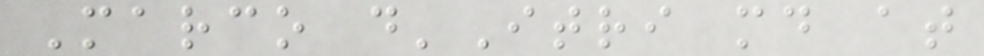Marco d'Itri md at
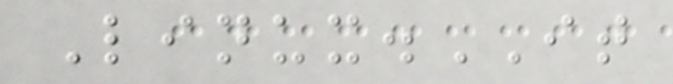Linux.IT
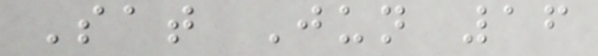Sat Jun 16
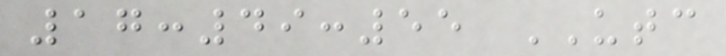17:49:55 UTC
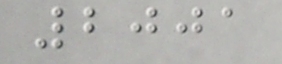2001
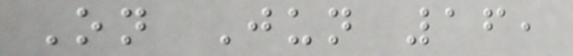On Jun 16,
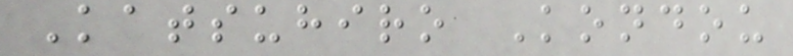Katsuhiro Kondou
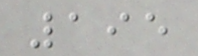195
